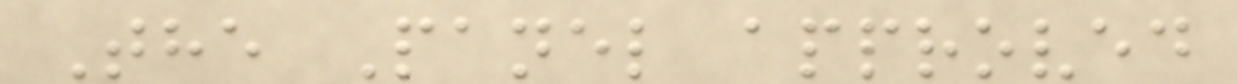The Panel approved
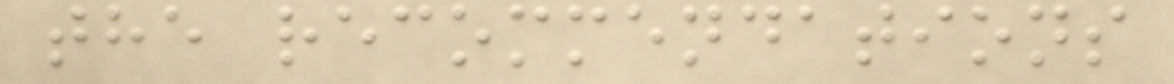the recommendations
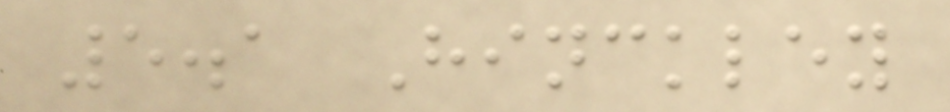5.1 Hinckley
